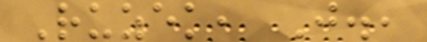Ruzek, J.,
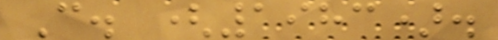C. (1983).
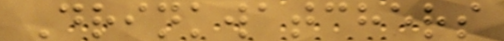Drinkwatchers
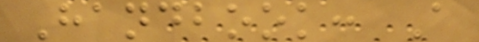Handbook: A
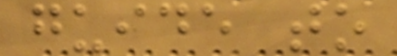guide to
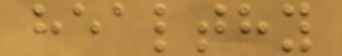healthy
